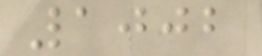1002
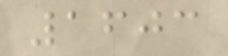1603
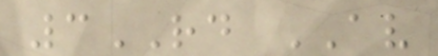3RD AV
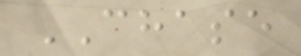CHASE
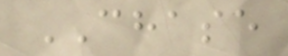CHASE
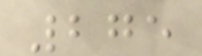275
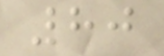80
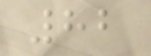82
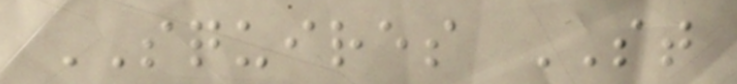SQUIRES ST
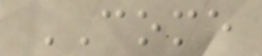COME
